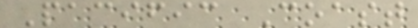Pacific Coast
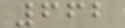662
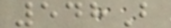548B
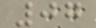07
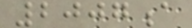2007a
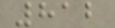812
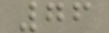76
